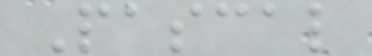Pascal
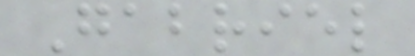Gabriel
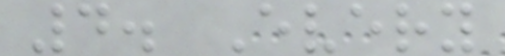4. Every
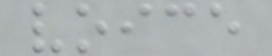voice
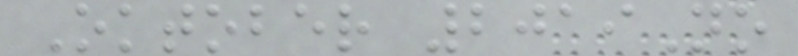Oktober 2019No
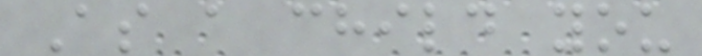As a child you
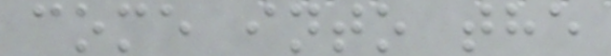come into the
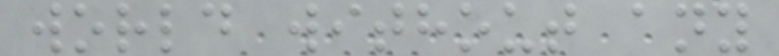world without any
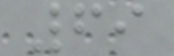69
